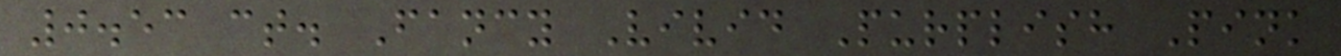0.53 ct. Fancy Vivid Purplish Pink
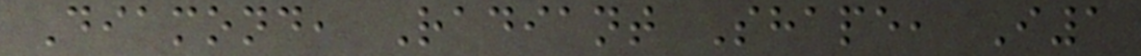Diamond, Radiant Shape, I1
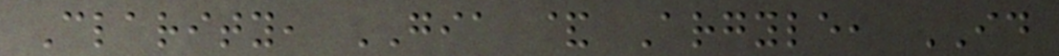Clarity, GIA & Argyle, ID
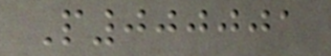P000001
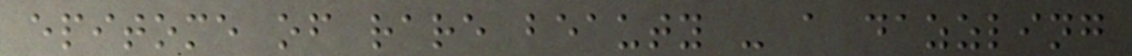epitome of rare beauty - a dazzling
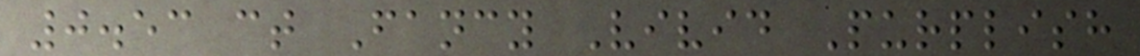0.53 ct Fancy Vivid Purplish
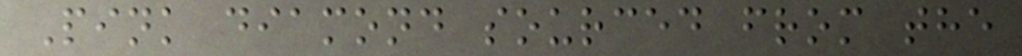Pink diamond sourced from the
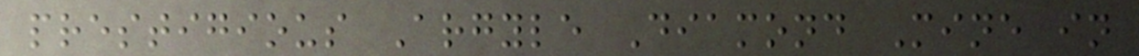prestigious Argyle Diamond Mine in
